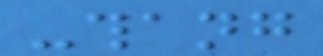-thang
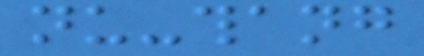nu-thang
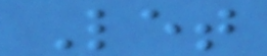Let
